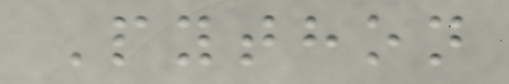Python
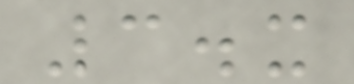3.x
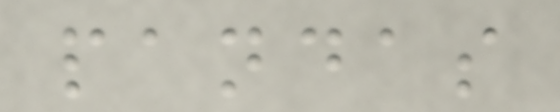pandas
